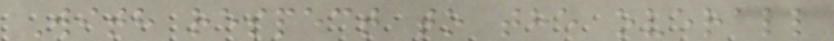With respect to the overall
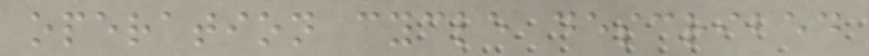operation cycle described
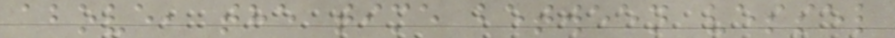above, the time between vessel
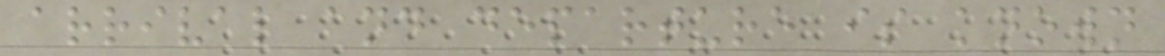arrival and departure is known
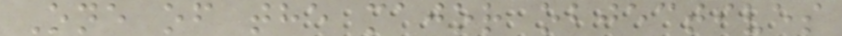One of the major objectives
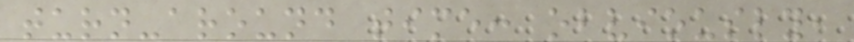turn-around time: obviously,
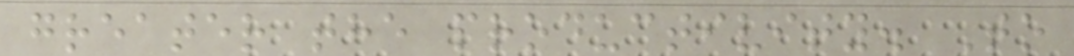greater the productivity. To
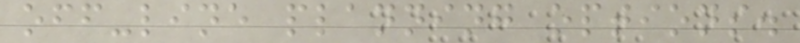off-line planning options.
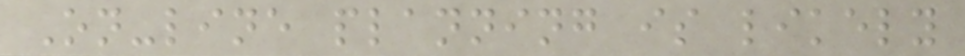On-line planning is likely
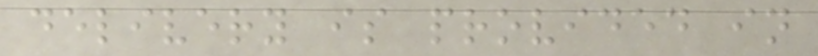delivery is provided in
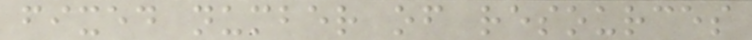fixed number of resources
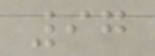97
